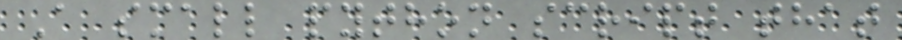A small python script that
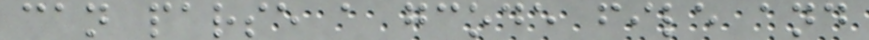can parse a gcode file and
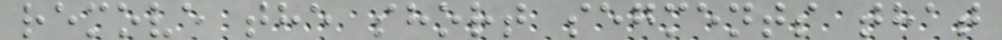remove the short segments that
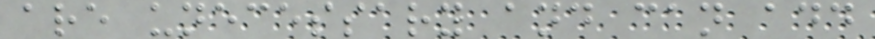are unecessary and can add
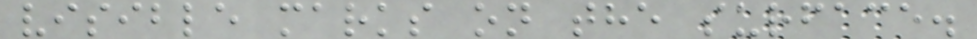visible marks on the surface.
